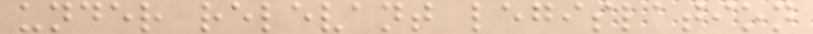under relevant legislation
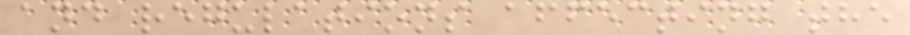and regulations affecting the
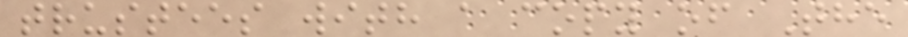trustees with a copy of The
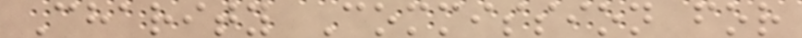Charity Commission for
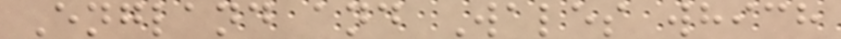England and Wales which
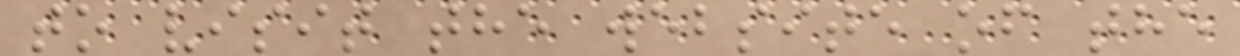to visit the website of the
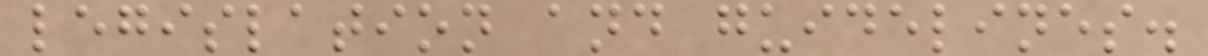legislation and guidelines.
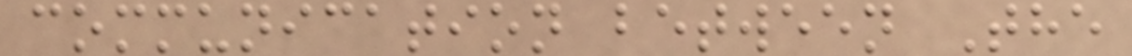communication between The
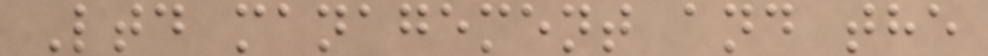Ltd management and the
